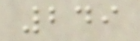249
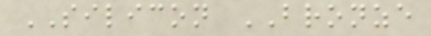SILICON BRONZE
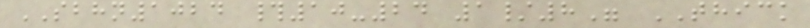SBHN1024 #10-24 1/8" THICK
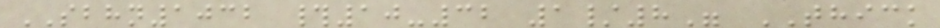SBHN1032 #10-32 1/8" THICK
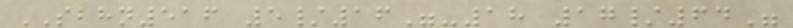SBHN516 5/16"-18 17/64"
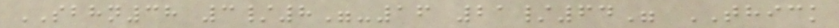SBHN38 3/8"-16 21/64" THICK
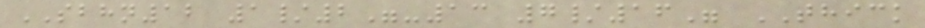SBHN12 1/2"-13 7/16" THICK
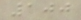100
